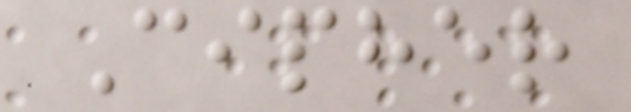Cipher
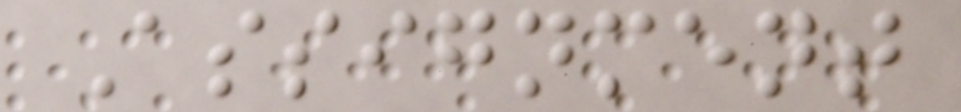Assignment
